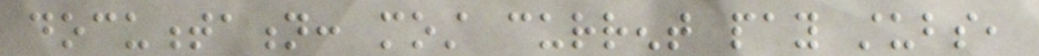documentation: most current pay stubs,
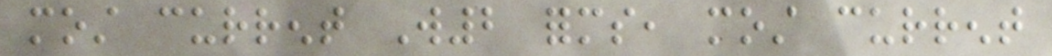most current W2 forms, most current
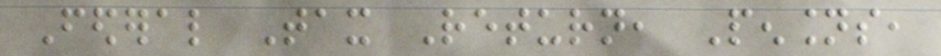Federal Tax Return, Pensions,
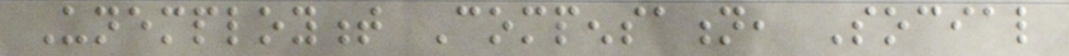Unemployment Compensation, Social
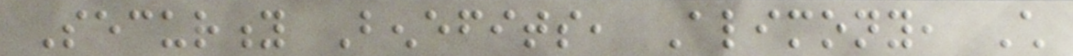Security Benefits, Alimony, Child
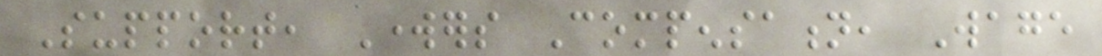Support, Workers Compensation, Wage
